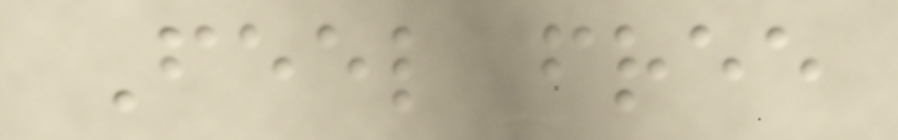Feel free
